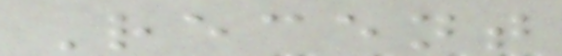Recent
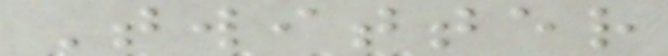Twitter
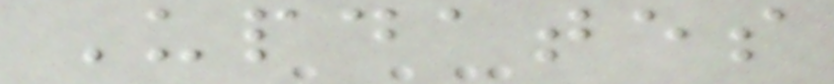Updates
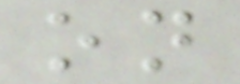on
